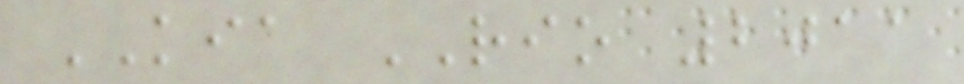KIA RIO 2011
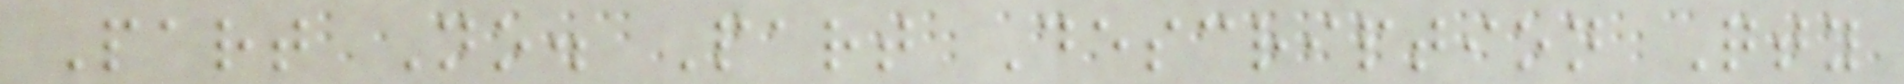Part No. Part Description Qty
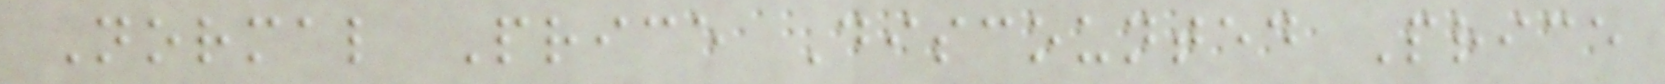Normal Price Discounted Price
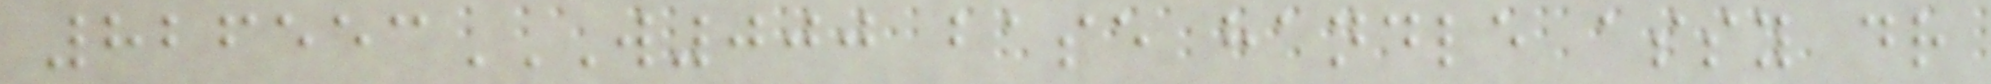826553W000 BASE HANDLE ASSY DR
